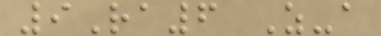9Ra6 Z-a
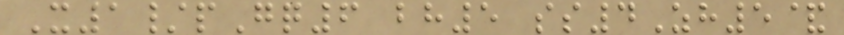X1/pGq6 bh5 ss4Zh5&
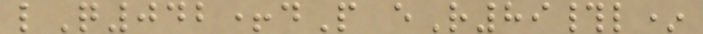lQ042+dP eR89#l*
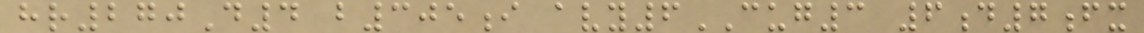hr270D4 b305i avy6CUG3 6d7fx
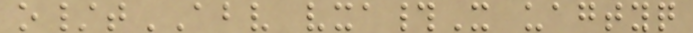o/tABV vxa#X uagtyq
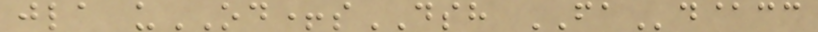jla uOD+sDSH FAd@cc
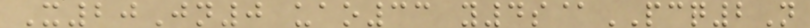X20Jn0 uao33 y4s@PCQ2N
